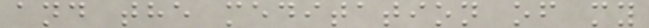and the meditation of my
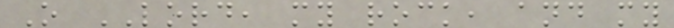O LORD, my rock, and my
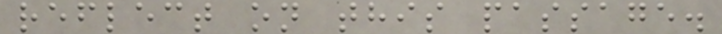reflect on this passage.
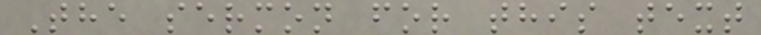The sermon for this text
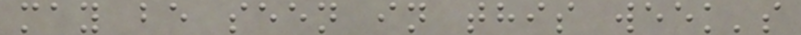may be seen in this week's
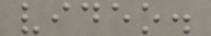video.
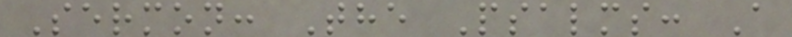Sermon: The Psalms: A
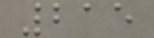215
